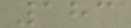183
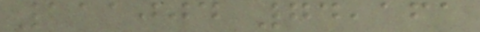111004 74,161
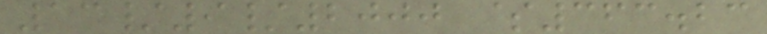13/9/2000 $363.23
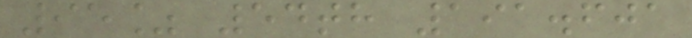95% 54th 191.601
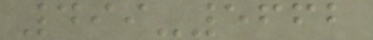499-5662
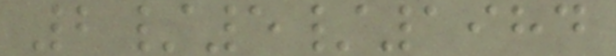2/5/1984
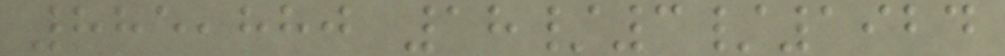885,880 18/3/1924
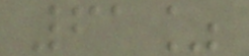61%
